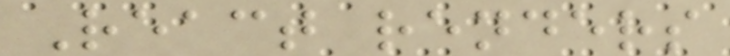React renders
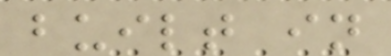built in
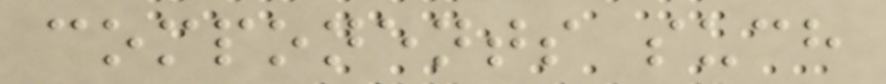components such
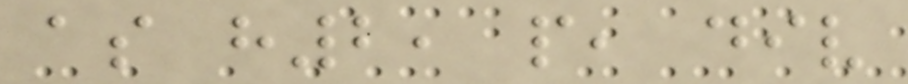as h2, p, div
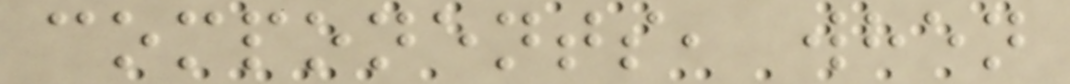components, when
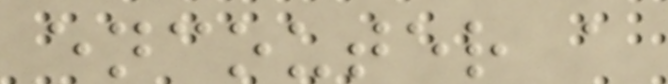encouter a
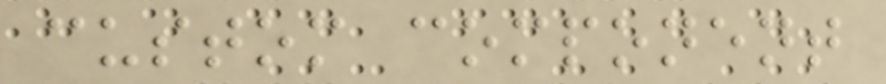custom component
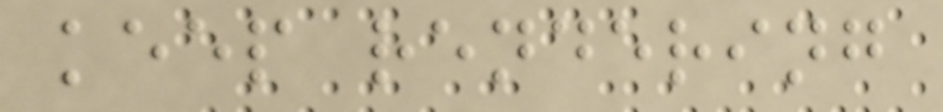keep rendering
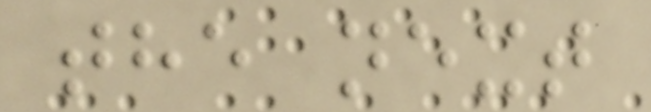the next
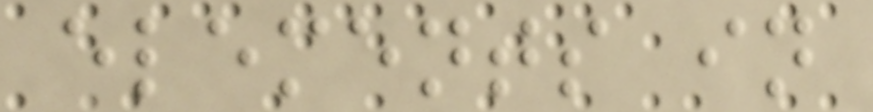elements in
